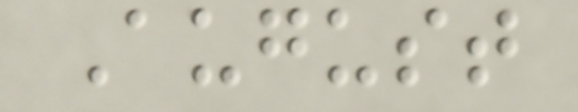August
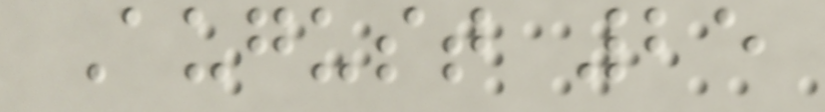August 25
